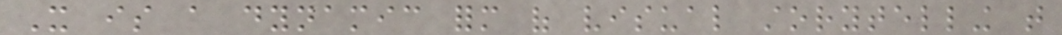It is a dynamic form of visual storytelling that
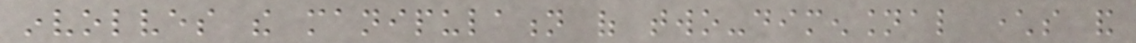involves the manipulation of two-dimensional characters and
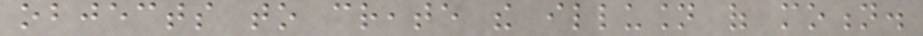objects to create the illusion of motion.
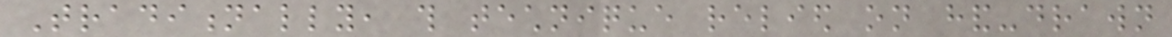Traditionally, this technique relied on hand-drawn
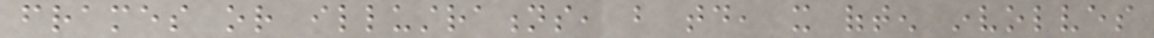frames or illustrations, but today, it often involves
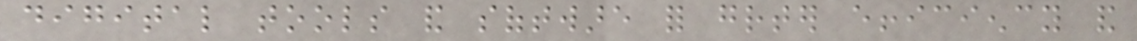digital tools and software for greater efficiency and
